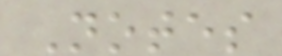Notes
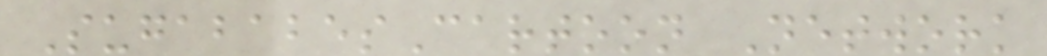SugababesCartoon Network
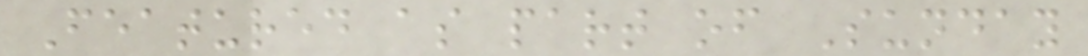Featured as part of Sunday
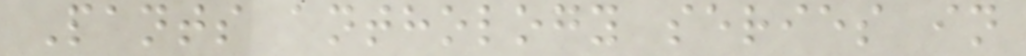Pants anthology series in
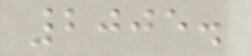2005.
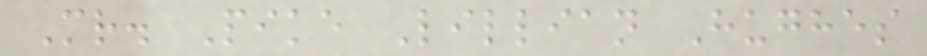Mr. Pike Lillian Hughes
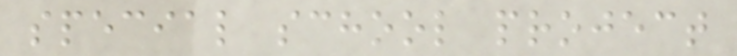special school project
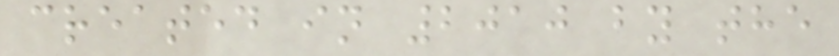created in 2010 by the
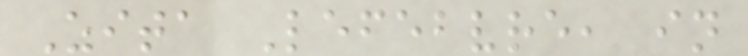Zita Lefebvre, in
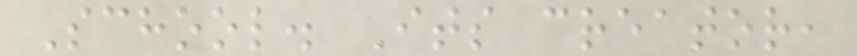School. Its creator,
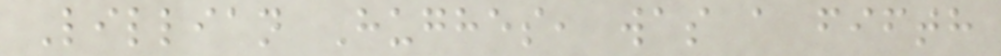Lillian Hughes, was a fifth
